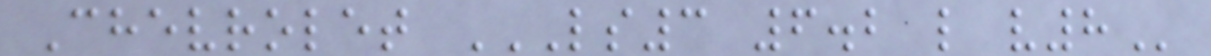Chevrolet LS3 6.2 L V8
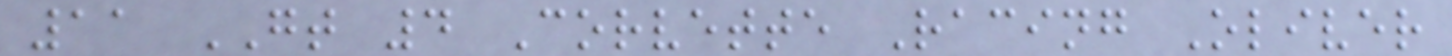11 GT 4 Corvette Racing Oliver
